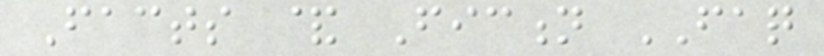Facts & Fiction FAQ
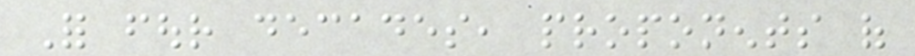For four decades, proponents of
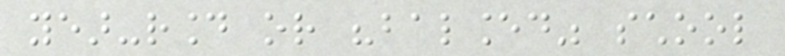year-round or "balanced" school
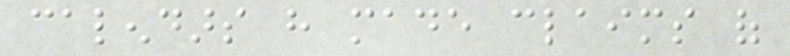calendars have made claims of
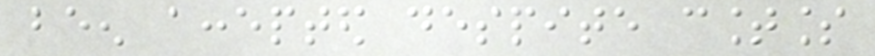been accepted despite countless
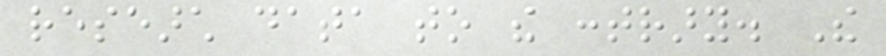research data to the contrary. The
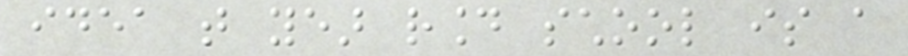idea that year round school is a
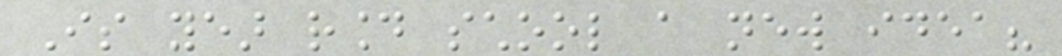Is year round school a new idea?
